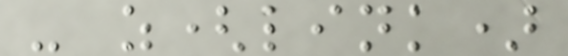- z(link)
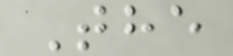The
